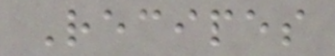Recipes
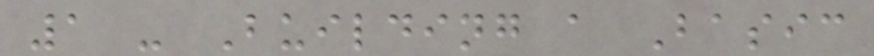1 - Building a Basic
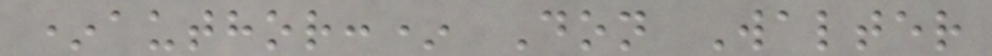*author:* Don Walter
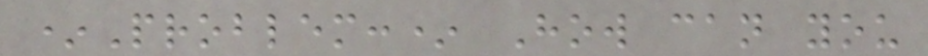*Problem:* How can you
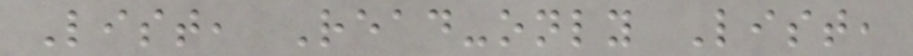List, Read-only List,
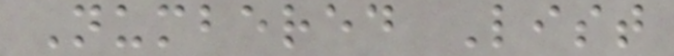Numbered List
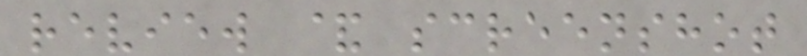review & screenshot
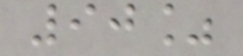90%
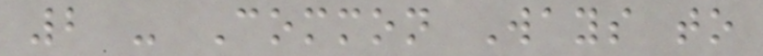2 - Common Ways to
